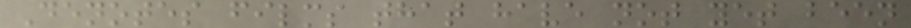Denotes films that have not yet been
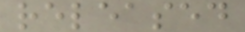released
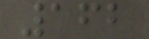162
